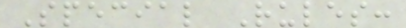Special Rules:
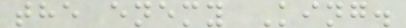the enemy King.
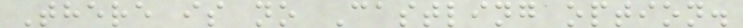There is no Castling option.
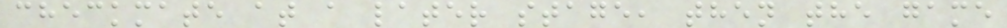checkmate at a later stage, then the game
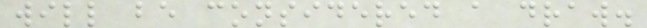will be considered a draw.
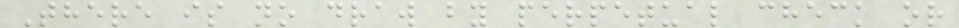There is no draw by perpetual check or
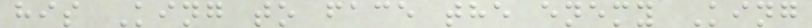his King to face the enemy King
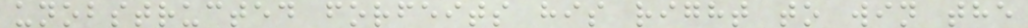unobstructed forfeits his right to win the
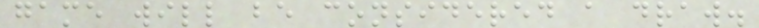game will be considered a draw.
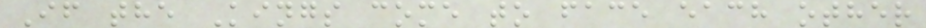If the Kings come to face each other
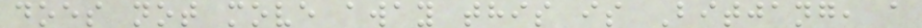does not move away this is Bitjang, a
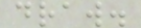draw.
